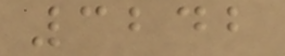3242
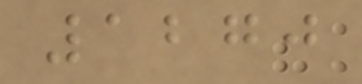1270
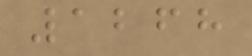1268
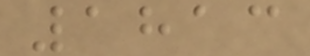1813
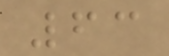63
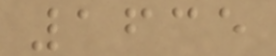1635
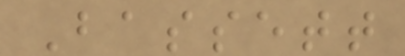Bassett
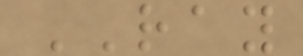RAY
